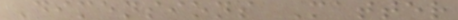Dimensions Matter
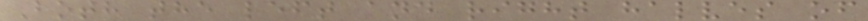Both the left and right halves of
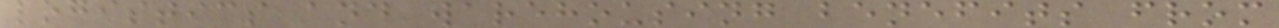logistics and warehousing benefits from
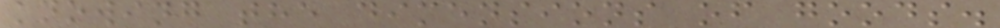knowing the dimensions of goods.
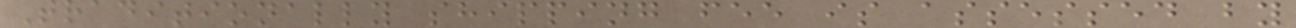Traditionally shipping fee is assessed by
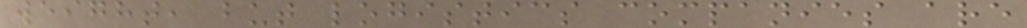weight, but logistics companies are
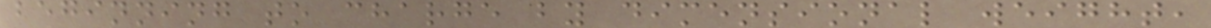beginning to charge by dimensional weight,
